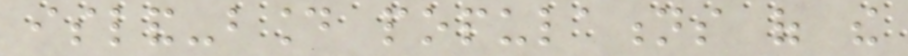island-bound populations of the
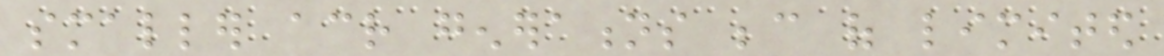smaller across generations because of limited
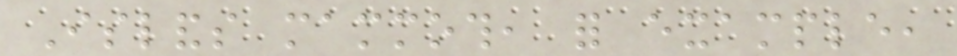Islands mammoth, for example,
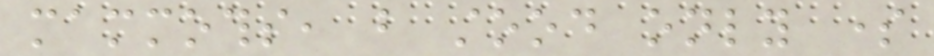mammoths, but stood only some
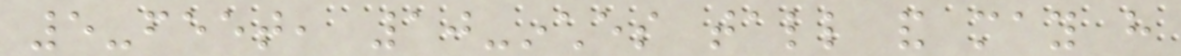5-feet, 10-inches tall and may have
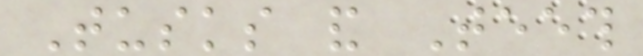Tusks and Teeth
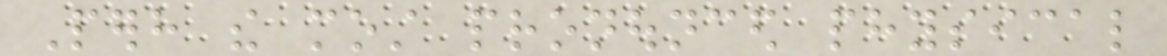Perhaps the most pronounced physical
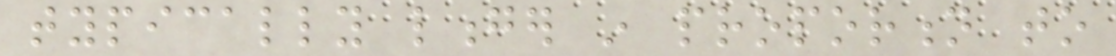typically longer in proportion to
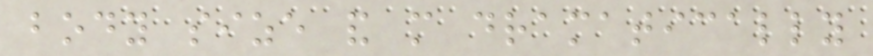body size and more dramatically
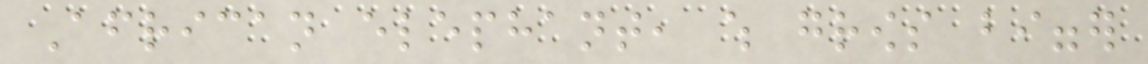African elephant, which grows bigger
